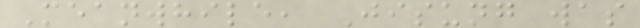Meanwhile, Jisung was
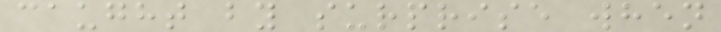caught by surprise when
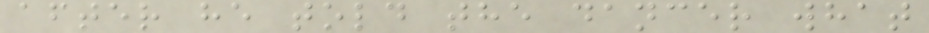after he told the dancer what
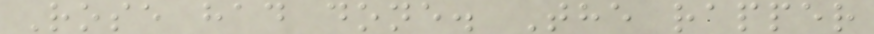Rose had done. The rapper
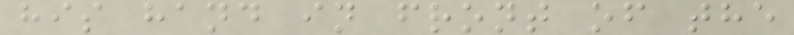his hand in front of the
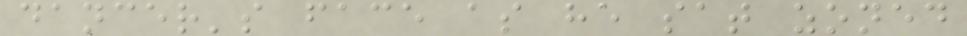dancer's face as he sat zoned
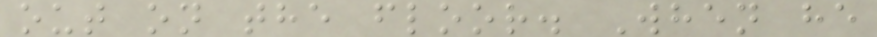out on the floor. When he
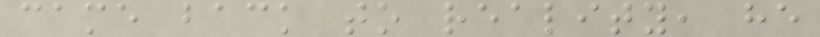came back to reality, he
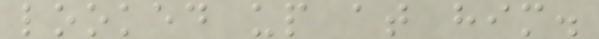looked up at him.
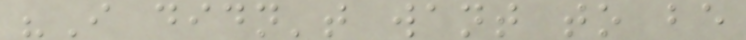"I didn't want to be
